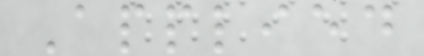Applied
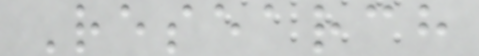Research
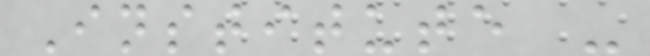Institute -
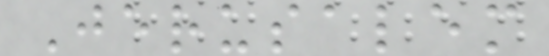Jerusalem
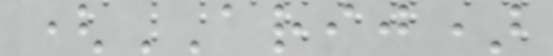(ARIJ)
